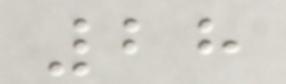28
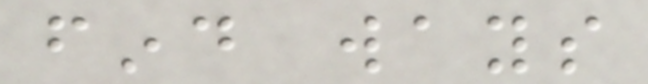find ways
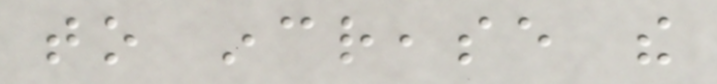to increase the
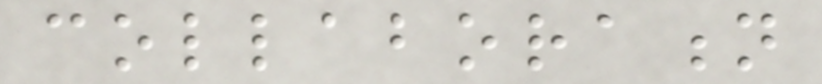collaboration
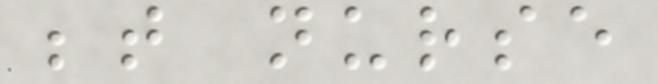between nurse
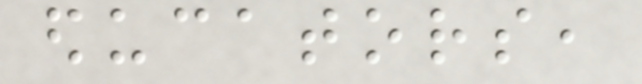educators,
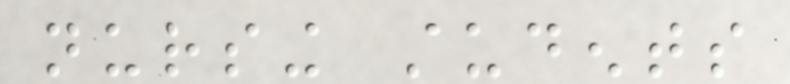nursing students
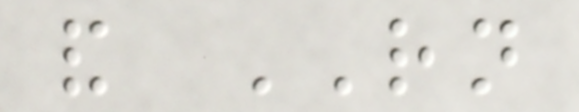and RN
